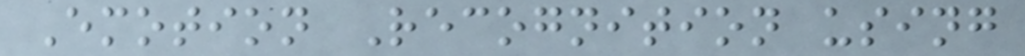Emotion Recognition using
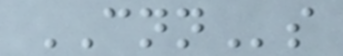CNNs
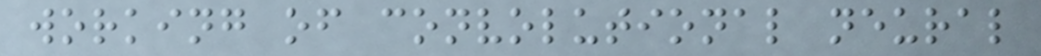working of convolutional neural
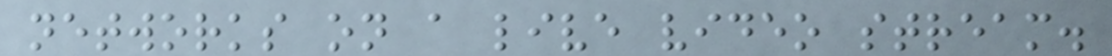networks on a live video stream.
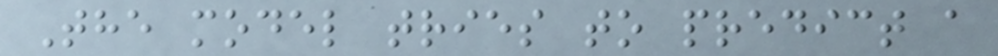The model tries to predict a
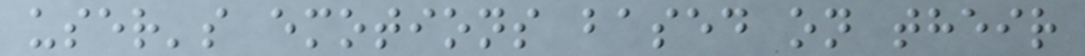user's emotions based on their
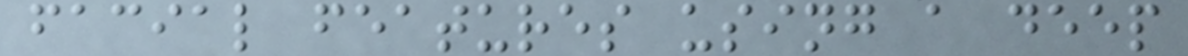facial features using a deep
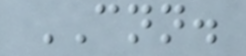CNN.
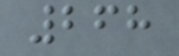268
